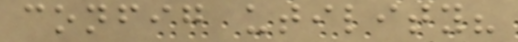config utility?
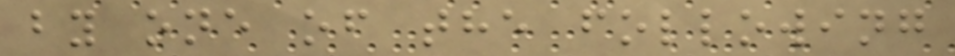by one of the following
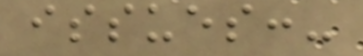issues:-
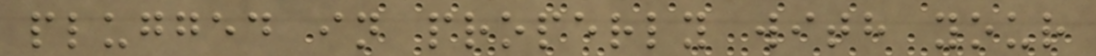plugged in properly with your
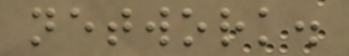network.
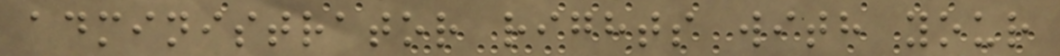administrator rights with your
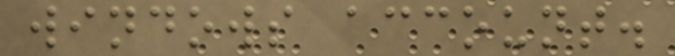windows account.
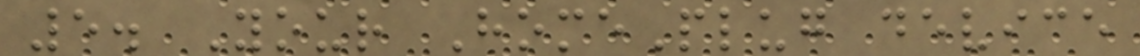5. Your HomePlug device
